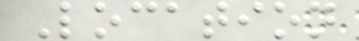Location
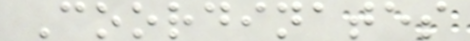Coordinates
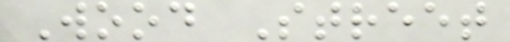Wood Street
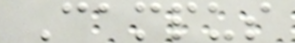Campus
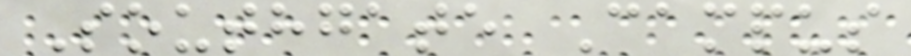Southgate Campus
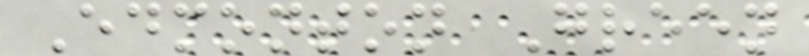Edmonton Green
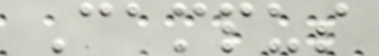Campus
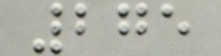275
